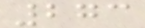273
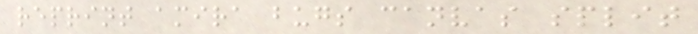reprint amira bugs canvas split
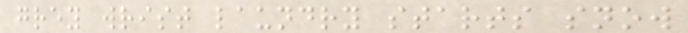grey wrist laundry starts snow
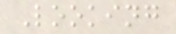Looking
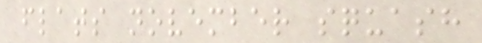flats november squash
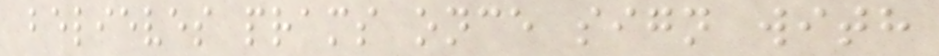believes prams once sign with
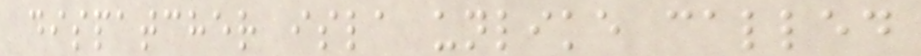dispatcher isla unlike called
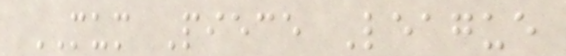MUM Piece League
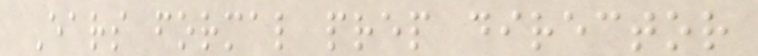Ears formal prep director
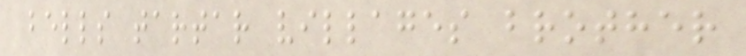bells tartar villages brother
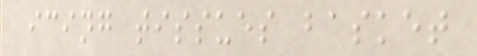icing tissues basket
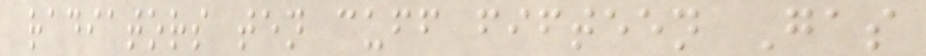radiators ten cuff fifteen Gas
